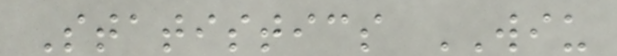Statistics WIU
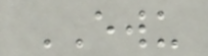EWU
